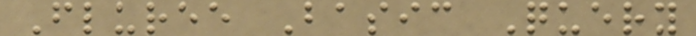Fluree Basic Query
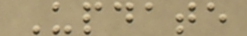Update
